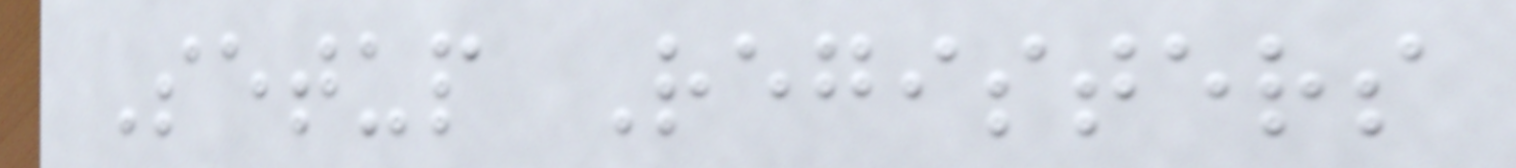Setup Registers
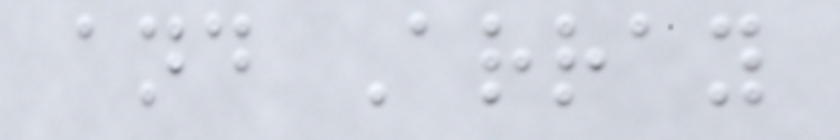and Array
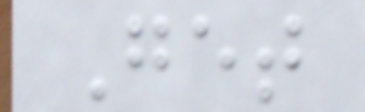Get
